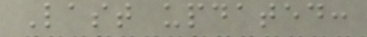Last updated:
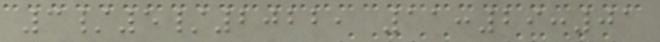3/5/2022, 11:29:01
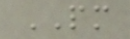PM
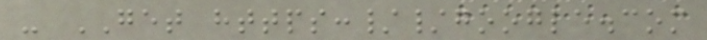- GET https://google.com
